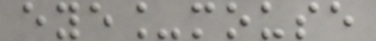eye_mouse
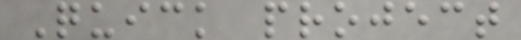Quick project
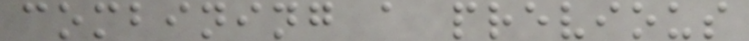combining a previous
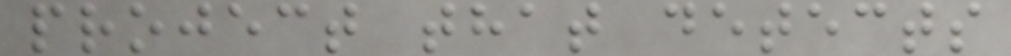project that detects
